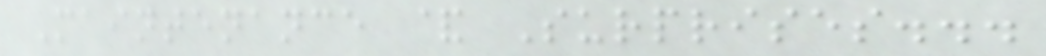Maintenance & Surprises...
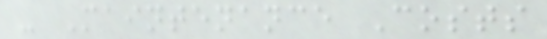- Maintenance Costs
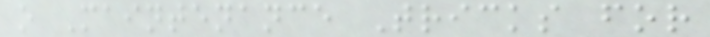o Maintenance Tricks for
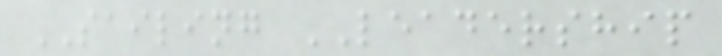SAILING LEADERSHIP
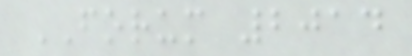FORUM 2014
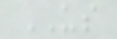US
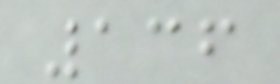136
